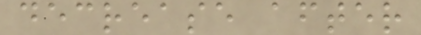decrease after
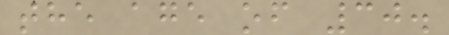the age of 30.
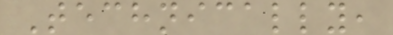Technically,
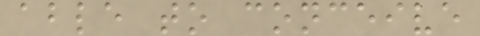able to conceive
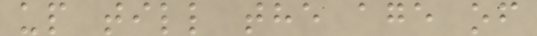up till the age of
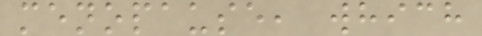menopause, which
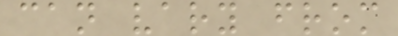can vary from
